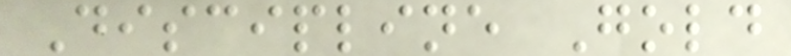Discipline Gold
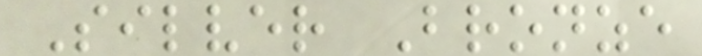Silver Bronze
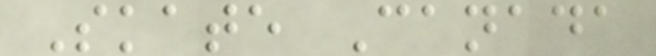Skate Canada
